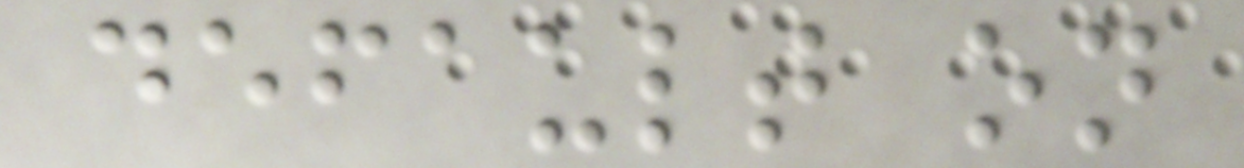default on
